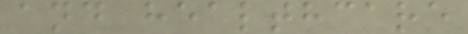and healthcare
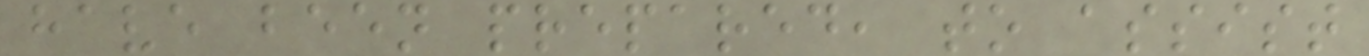have been prepared, to assist
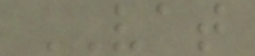VAT
